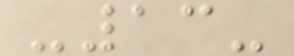-13-
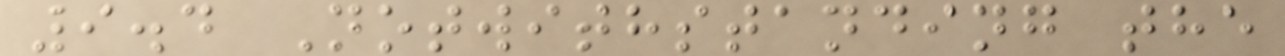9.4 Notwithstanding the
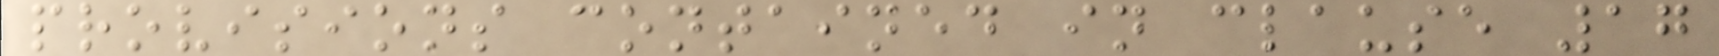provisions contained in clause 17
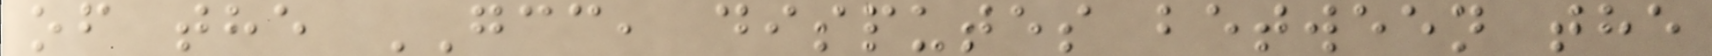of the GCC, disputes between the
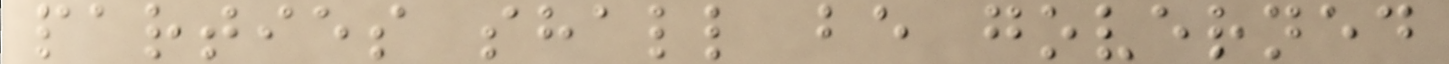parties shall be governed
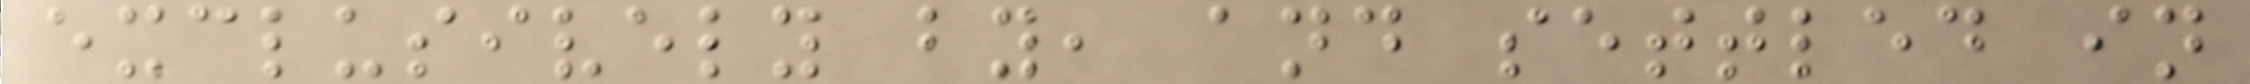exclusively by, and settled in
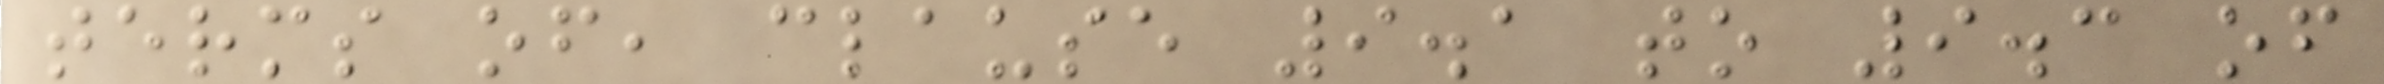terms of, clause 9.1 to 9.3 of
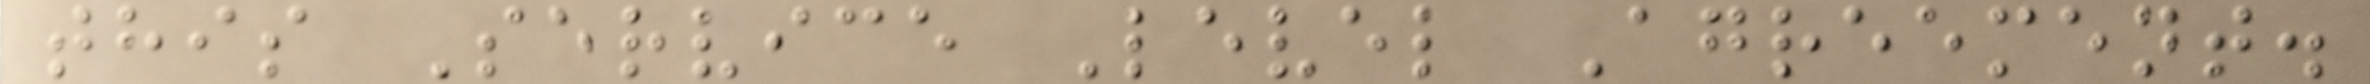this Service Level Agreement.
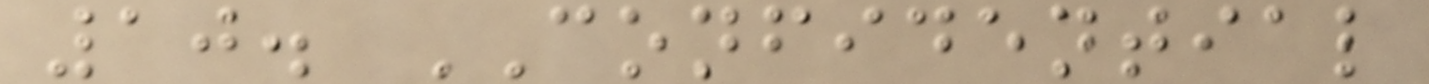10. CONFIDENTIAL
